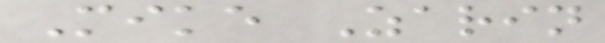Mike Zarin
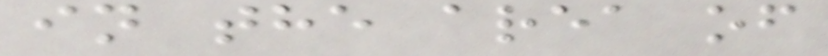in the area of
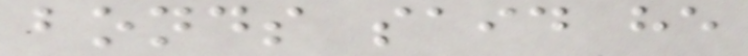bonds said he
